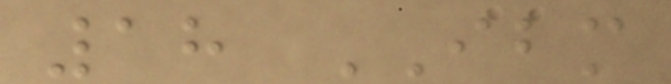18 IBM
